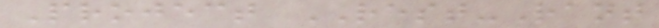Project REST-Rant
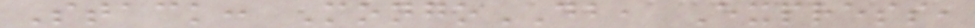Stack: MongoDB, Express,
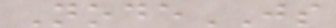NodeJS
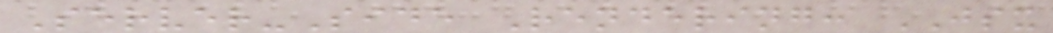Server-Side Rendering: JSX
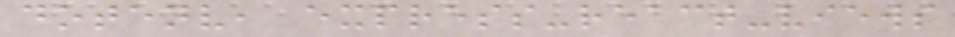dotenv, express-react-views
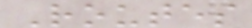Routes
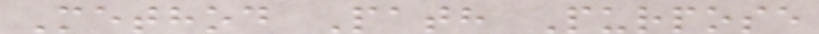Method Path Purpose
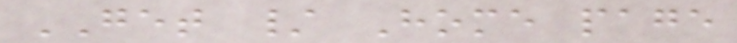GET / Home page
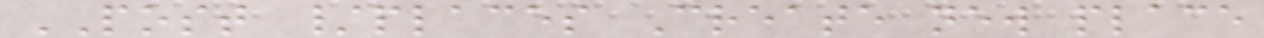POST /places Create new place
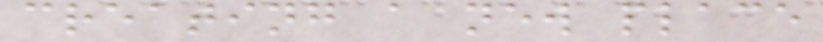creating a new place
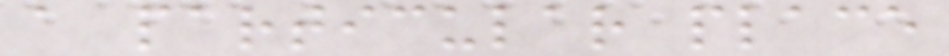a particular place
